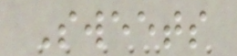Sweets
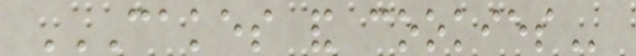CAKES AND COOKIES
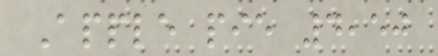Apple pie 4,50
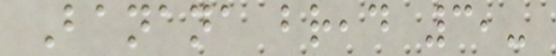Banana bread 3,-
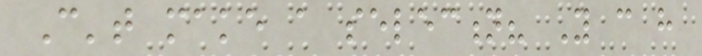Can't make a selection? You can have
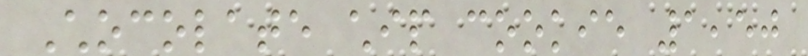Chocolate chip cookie 1,50
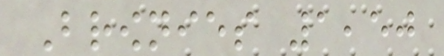Brownies 1,50
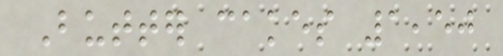Butter cakes 1,50
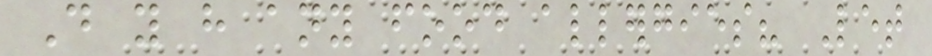Do you have any food allergies? Let
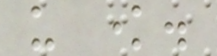us know.
